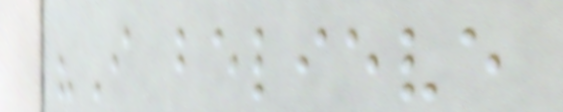"I believe
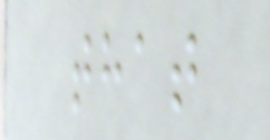that
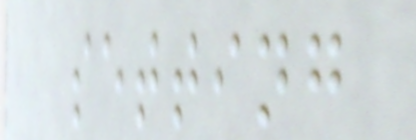setting
